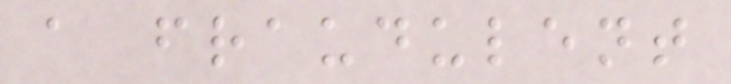a fraudulent
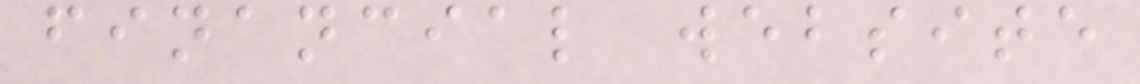financial website
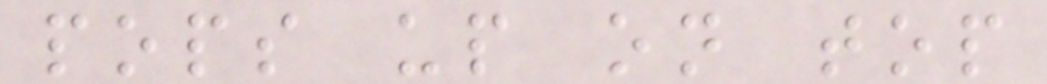pops up on top
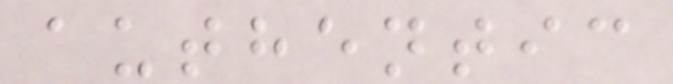authentic
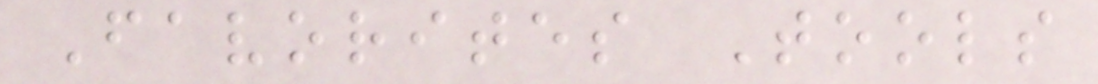Favorites Tools
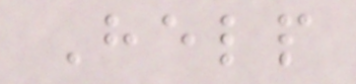Help
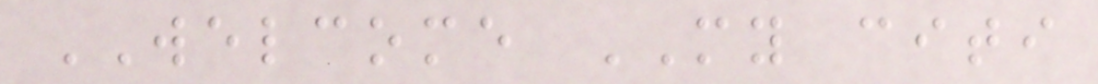WELCOME MY citi
